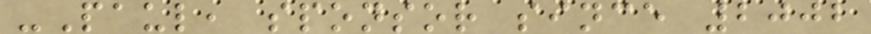-Paul, sponsor since 2002
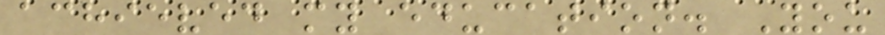achieved my education. You
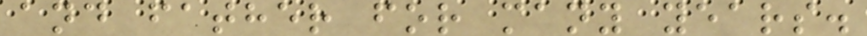and father for many years.
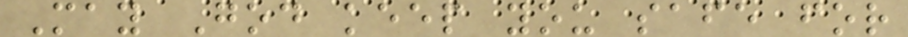May God keep you safe for
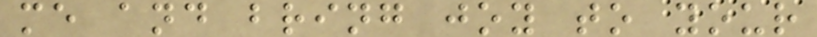me and bring joy to your
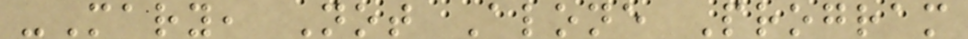-Mary, Not Alone Program
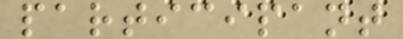participant
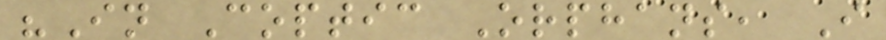"In Coptic Orphans, I
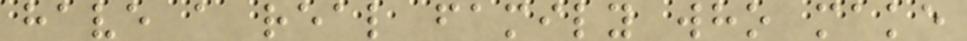have a real family who make
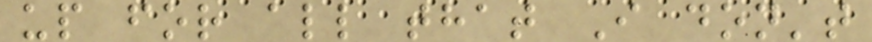up for all that I don't
